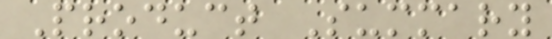Product Summary
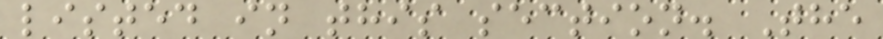listed in this section. The
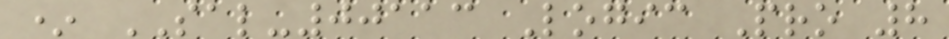* SAL-00113 Logic Pro 8
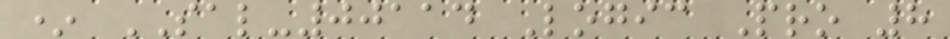* SAL-00114 Logic Pro 8
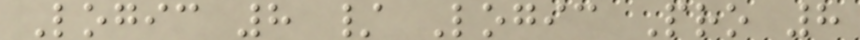Logic 8 / Logic Pro 8
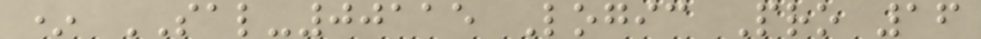* SAL-00115 Logic Pro 16
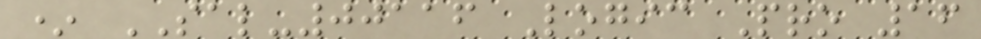* SAL-00116 Logic Pro 16
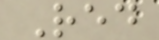Red
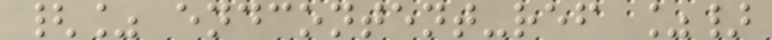{% endcontent-ref %}
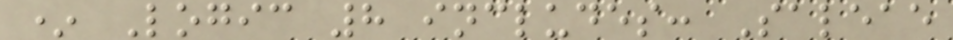* Logic 8 includes: Saleae
